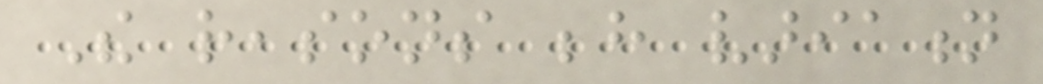The reasons behind variation
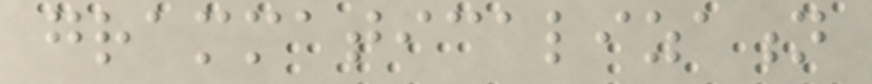grammaticalization
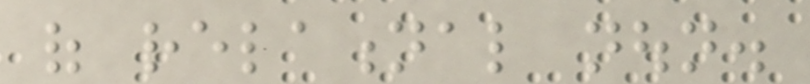of relational noun.
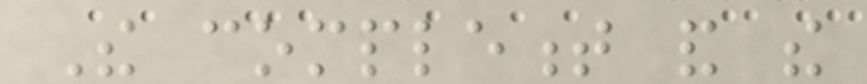The complement and the
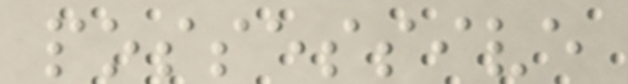possessive
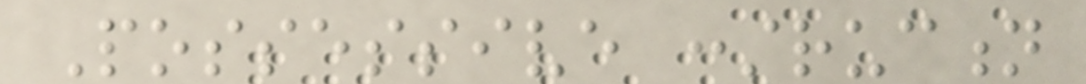Possessive construction
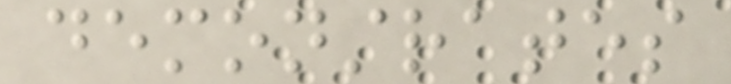demonstrates
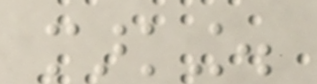marking.
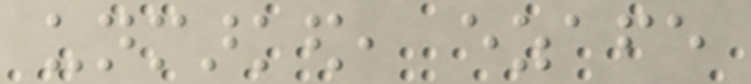unmarked, ezafe
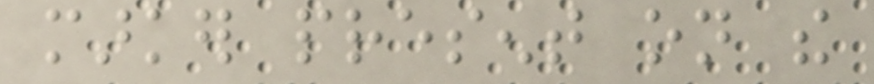marker present on the
